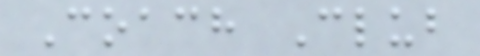Coach Club
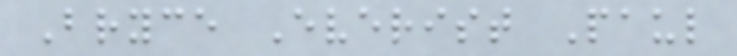Bryce Everist Paul
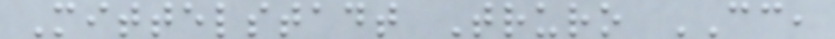Mittelstadt Truro CC,
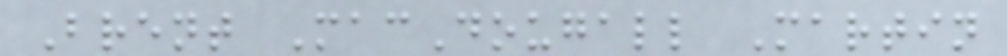Brent MacDougall Martin
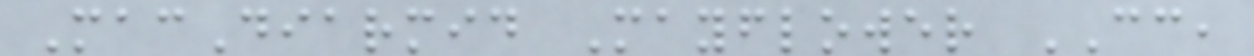MacDiarmid Mayflower CC,
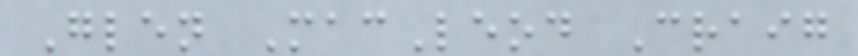Glen MacLeod Craig
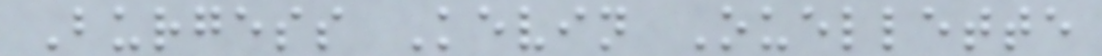Burgess Kevin Ouellette
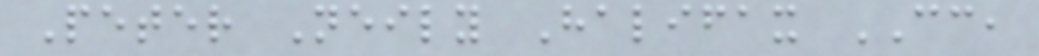Peter Neily Halifax CC,
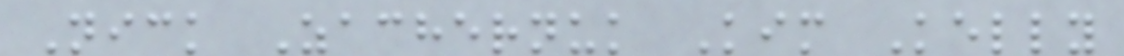Nick Zachernuk Kim Kelly
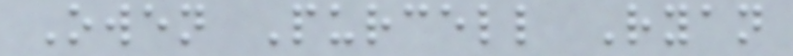Owen Purcell Ryan
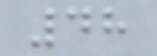48
